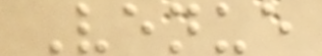Venue
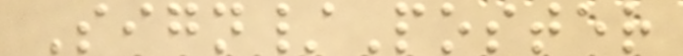Sign/Poster
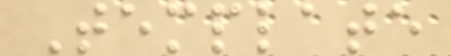Template
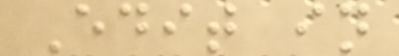Edit in
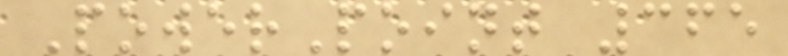PowerPoint 365
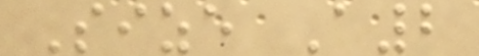Size A2
